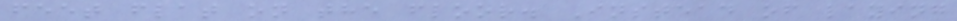feet flat on the floor. Instead of laying
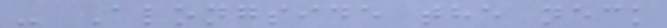- Alongside the neck
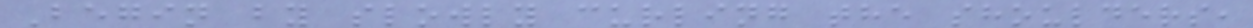Begin by slowly curling the shoulders,
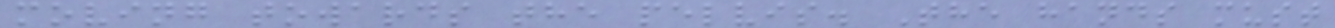moving towards the pelvis. The hands must
